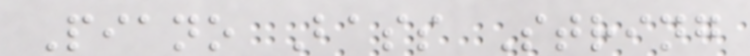Piano Bass String
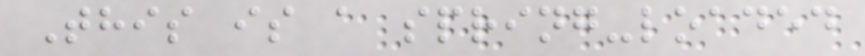This is a spring-loaded
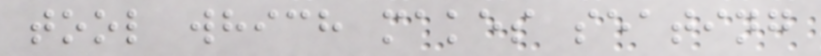tool which makes seating
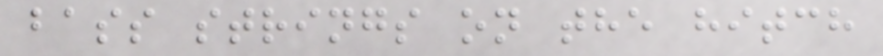bass strings on the hitch
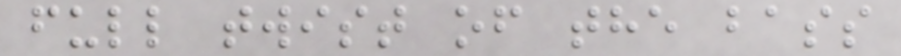full twist of the bass
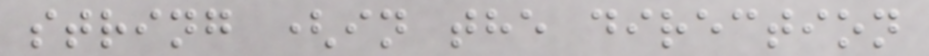string (in the direction
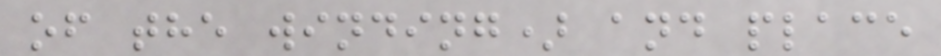of the winding) and place
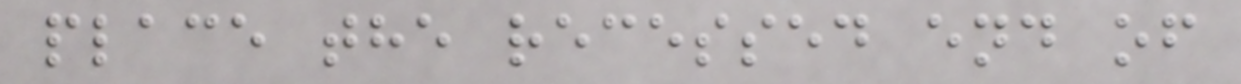place the recessed end of
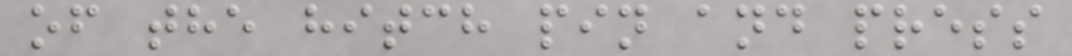of the hitch pin and press
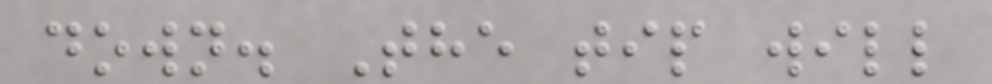down. The tip will
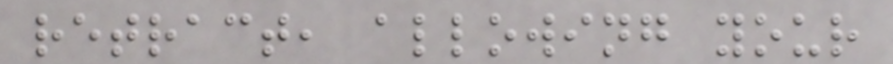retract, allowing your
